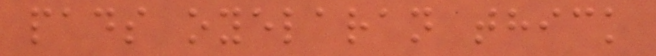pads oyelaran thick
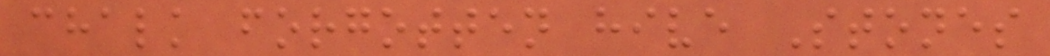chalk forgotten hive Stones
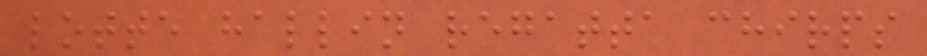lotte hallin regatta chirps
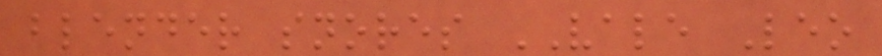blender snores VALE Leo
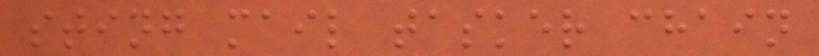sting mail tasker chain
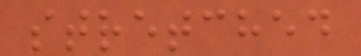stretched
